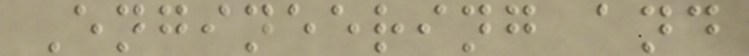Engineering and
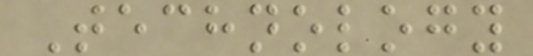Technology
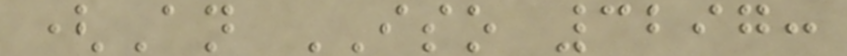(An ISO 3297:
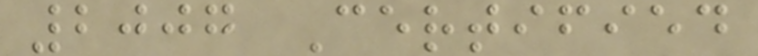2007 Certified
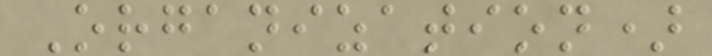Organization)
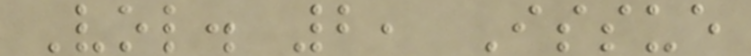Vol. 2, Issue
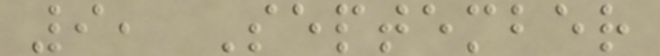9, September
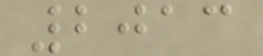2013
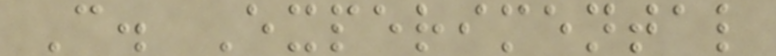C. Experimental
